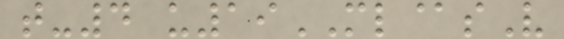t-4 u19ML@sV
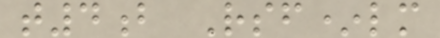t4b Rsf*lm
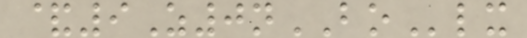&9Z0nBOlx
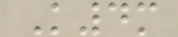K4m
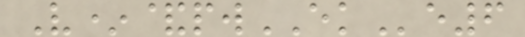V*&pwEKe6
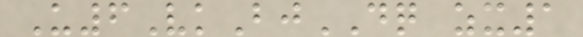U6VkBjDQ zx1
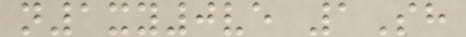n1xy0ve 1Sh
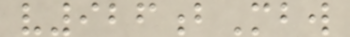v926bMbw
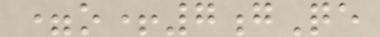=o+7gQe
